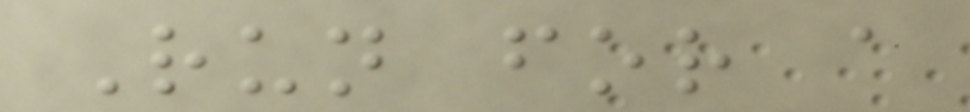Run for a
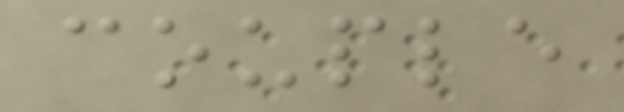couple
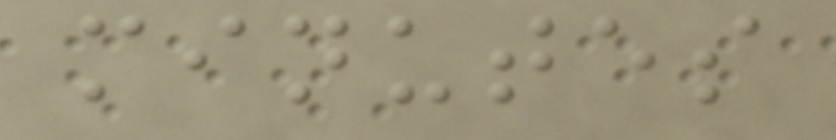minutes
